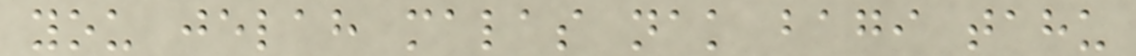you jelah malas nak bagi tahu
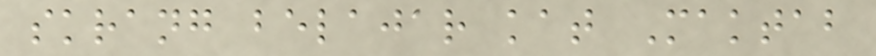skrang belajar kat Maktab
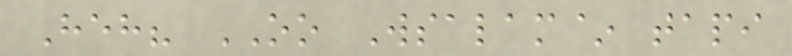Heh? OO Wsalam~ tapi
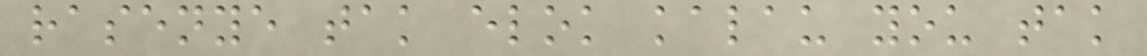rasenye tak elok kalau you tak
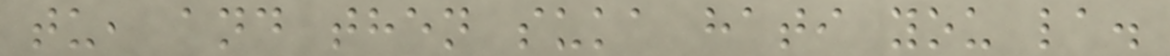tu, and then suka hati you la.
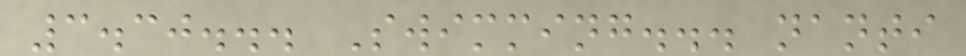3.30... Swimming... nanti
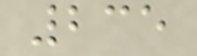235
